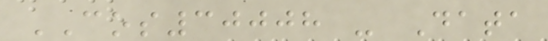COS30008 - Data
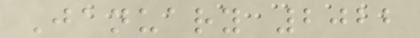January 2022
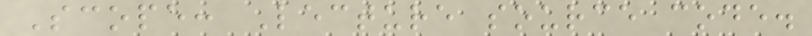Scope: Lecture source code.
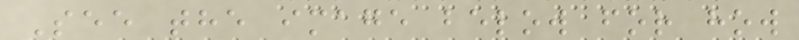See the image below for how
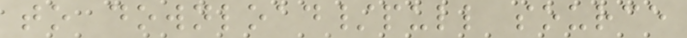to download/pull source
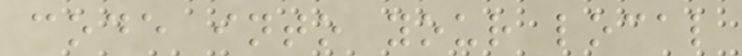code into your local
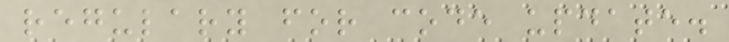regulary for code update.
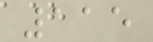115
